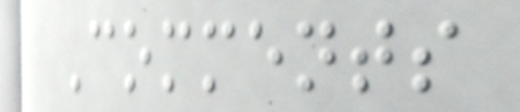Comments
